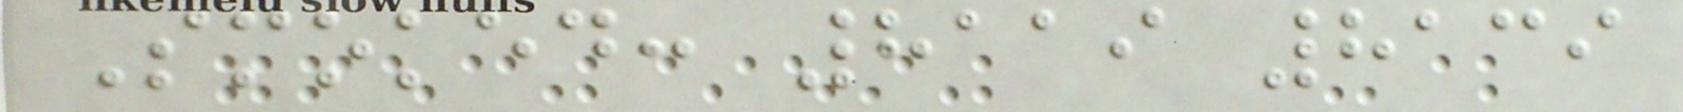Smoked: 8119 8139
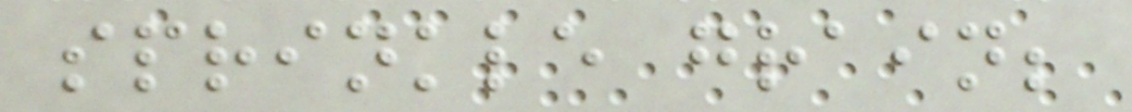sprinkle grain;
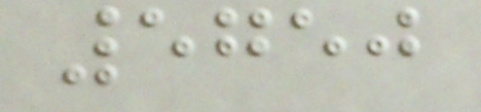5750
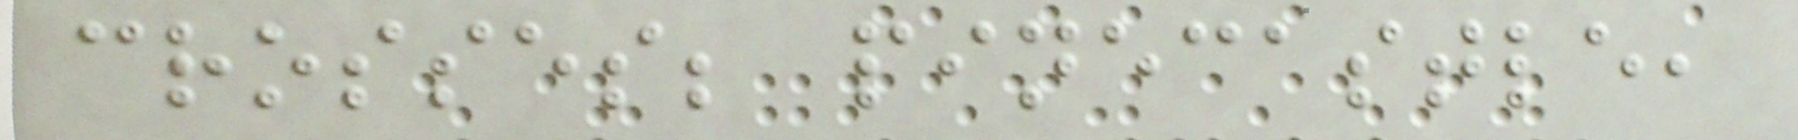crosses; pinecastle,
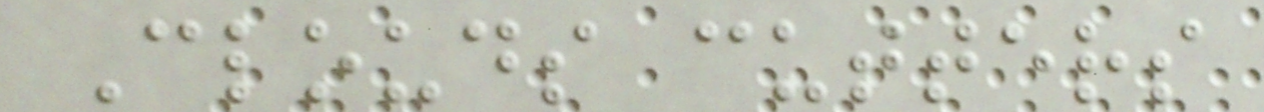Clouds cutters
